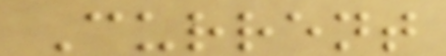Current
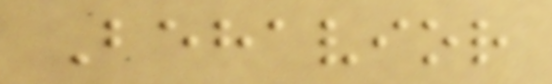Behavior
